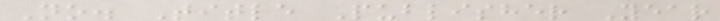No. Title Publisher Year
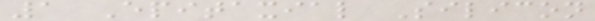1 Epitaxial Silicon
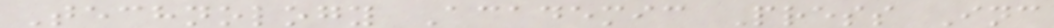Technology Academic Press Inc
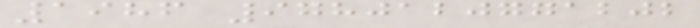1986 9780120771202
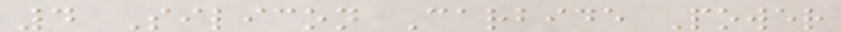4 Silicon Carbide Power
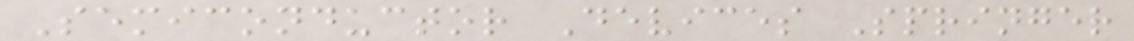Semiconductor Devices Springer
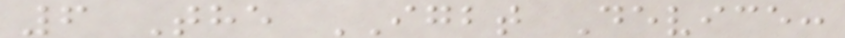6 The IGBT Device:
